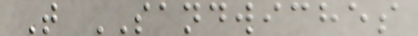T SANDWICHES
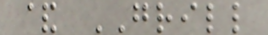& GRILL
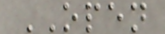OPEN
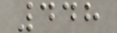448
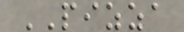PIZZA
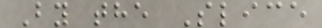By the Slice
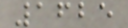1625
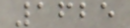1625
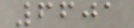6601
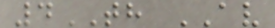4TH AV
